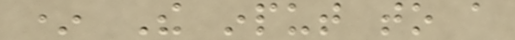* The input to a
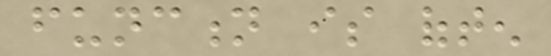function is often
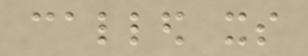called its
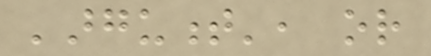'argument', or
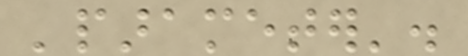'parameter'.
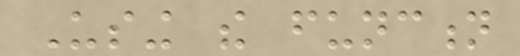Using the function
